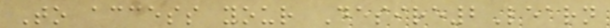To access your Desire2Learn
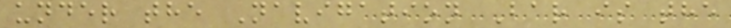under the Navigation Bar is the
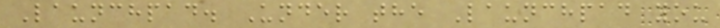Launchpad. Under the Launchpad you
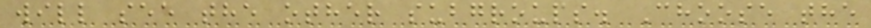will see the other subgroups. Choose the
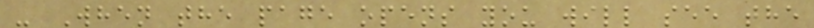- When the page opens you will see the
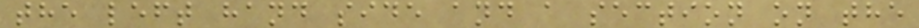the left hand side and a section on the
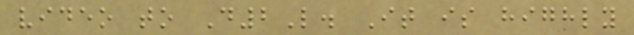video to D2L. It is highly
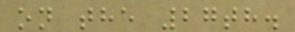on the 27th.
